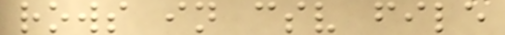rows in csv file
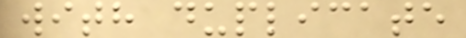with duplicate
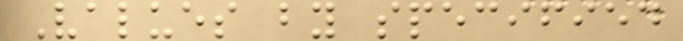Values by specified
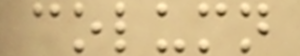column
